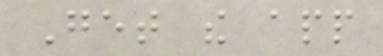Get the app
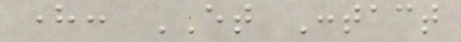here: ET Contact
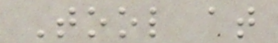Tool at
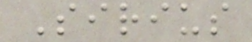Sirius
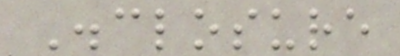Disclosure
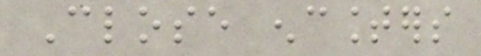Close encounters
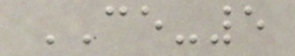CE-5
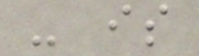- is
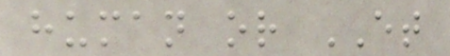human or ET
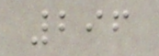296
